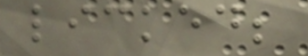licked;
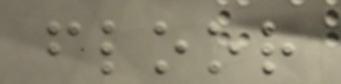floor
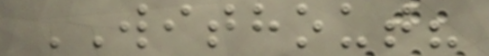WITHOUT?
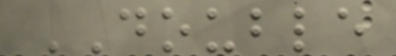DOUBLE
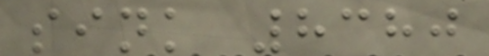sink 8380
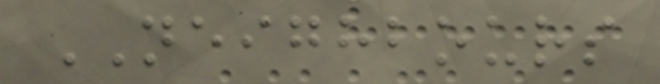NEIGHBOURS
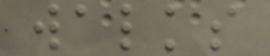walks
